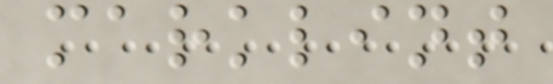marklint
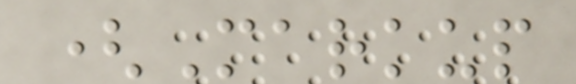(Markup
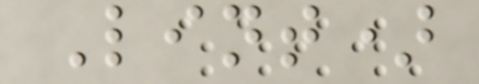Lint)
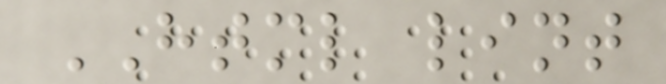HTML lint
